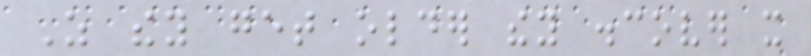As they get older they discover it
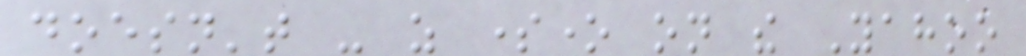doesn't - as someone on the Yahoo
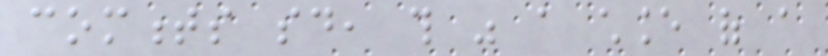comments said, this was a chance of a
